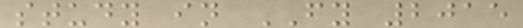study in FY 2015
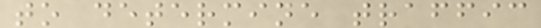to determine traffic
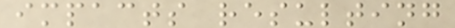impacts resulting
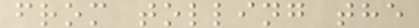from tolling the
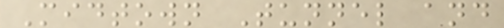Midtown Tunnel and
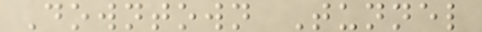Downtown Tunnel
